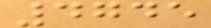4745
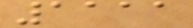1111
